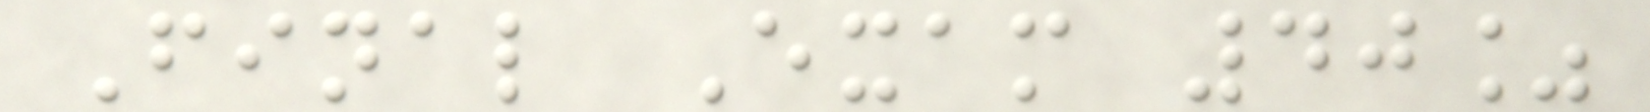Final Exam 40%
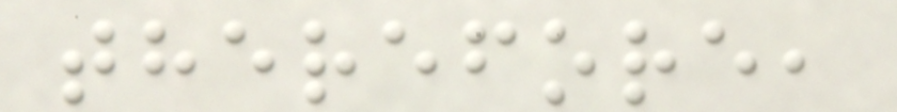therefore,
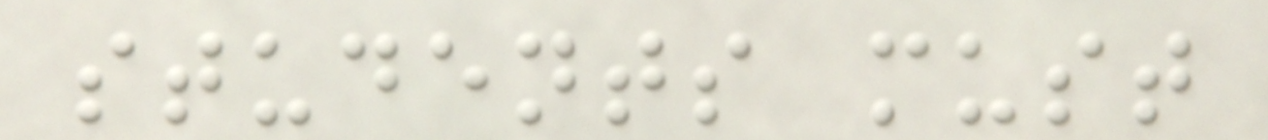students must
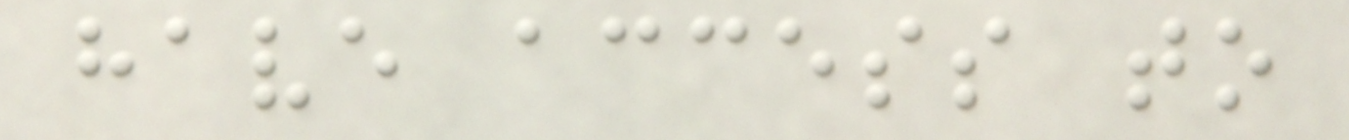have access to
